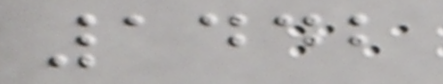1442
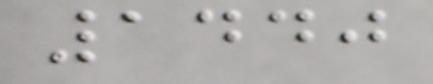1440
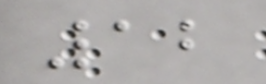12
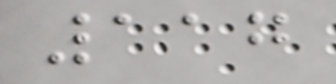117
